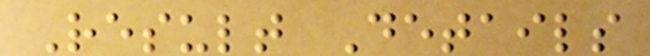Result Details
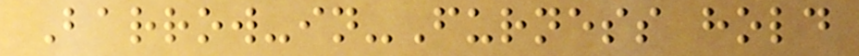Barrow-in-Furness hold
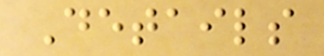Details
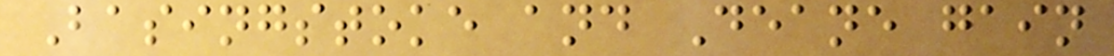Basingstoke and Deane gain
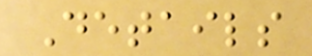Details
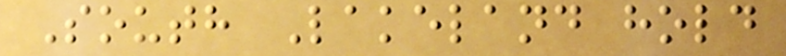South Lakeland hold
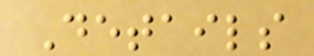Details
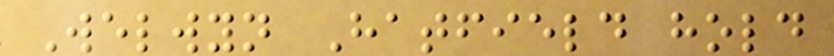Welwyn Hatfield hold
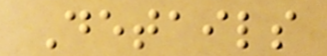Details
